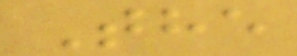The
